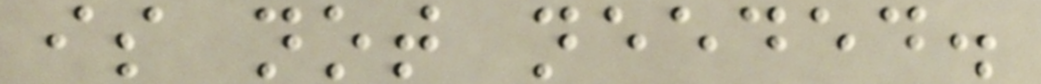is not needed.
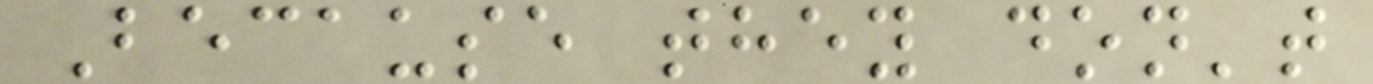Because they don't
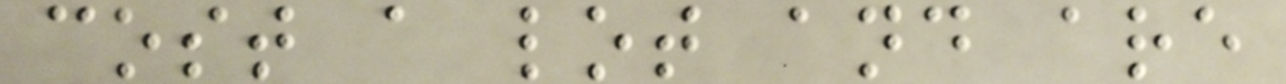cost a lot and are
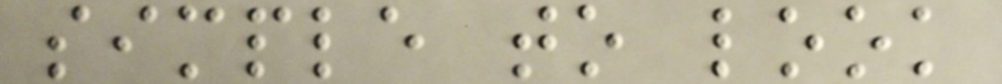simple to look
